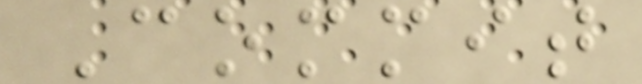Commit
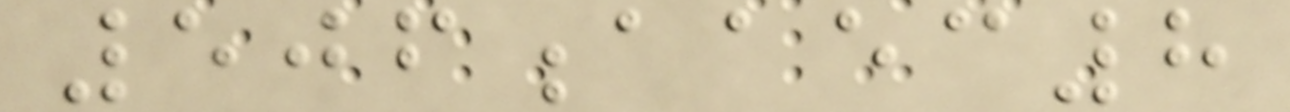506aaec8
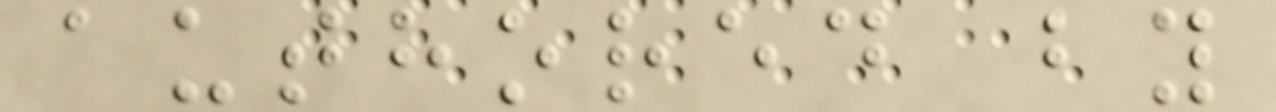authored by
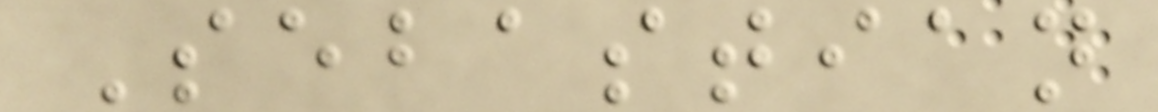Sebastian
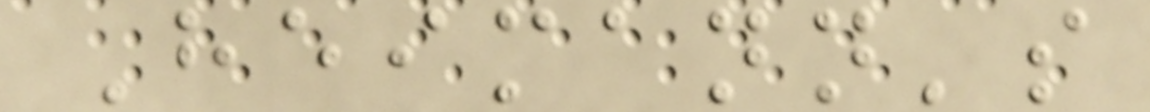Heimann's
